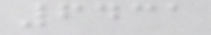6431
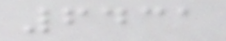6431
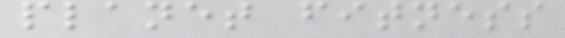planet fitness
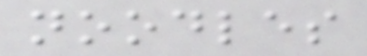noodles
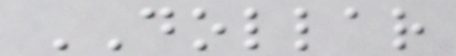DOLLAR
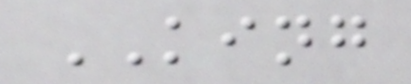KING
